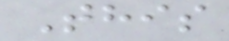This
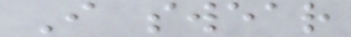I swear
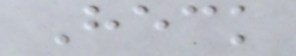Heck
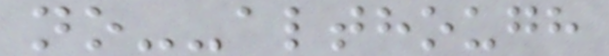no--although
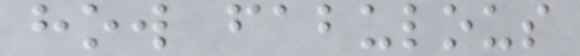how fabulous
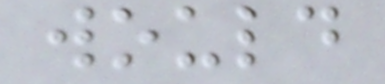would
